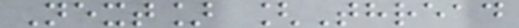Next] [Thread
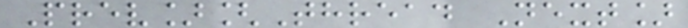Prev][Thread Next]
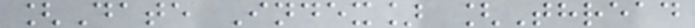[Date Index] [Thread
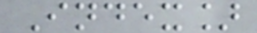Index]
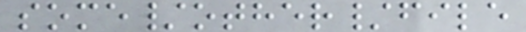some/other/file
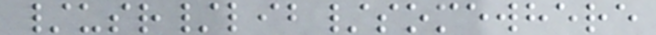/usr/lib/somewhere
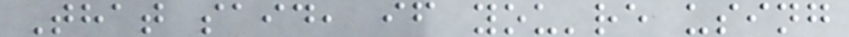That said, if you're using
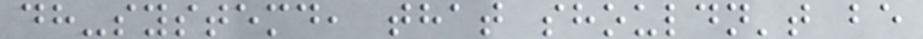dh-systemd, that shouldn't be
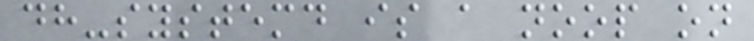dh-systemd is a noop on
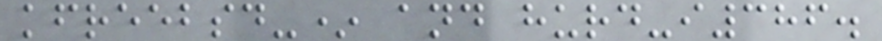kfreebsd-* and hurd-i386.
